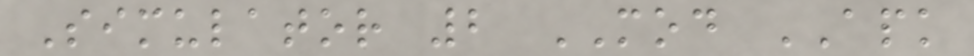Simulator 2 MOD APK
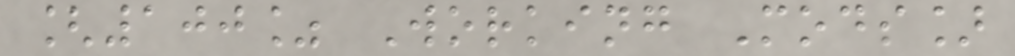[100% Working Mods]
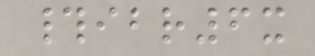#ibr6x
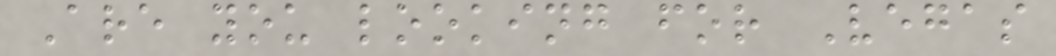Are you looking for Vegas
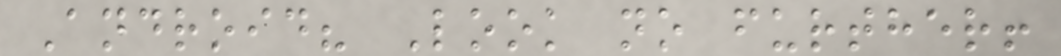Android? Look no further!
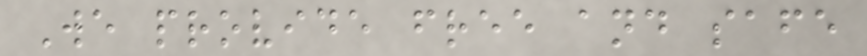We provide free and safe
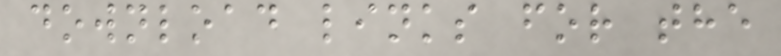download links for the
